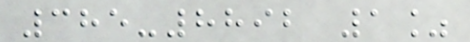385-8892 1%
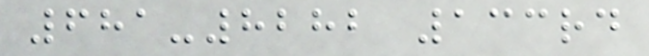681-8282 133rd
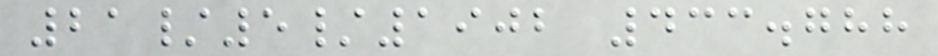21/5/1902 433.788
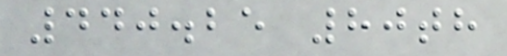440.25 80th
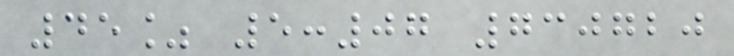45% 5:07 730720
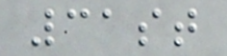31st
